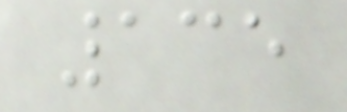135
